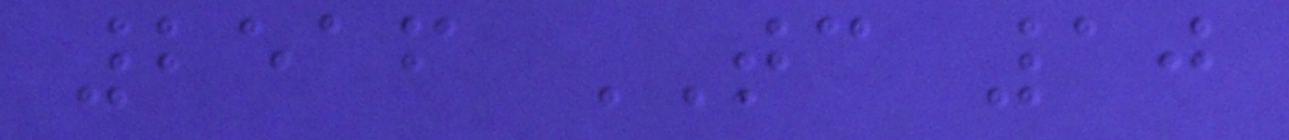2516 TC 10
